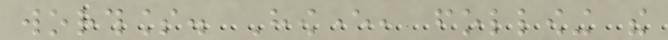worthless. However, following the
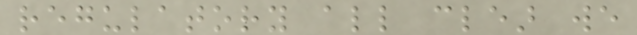regulatory all clear we
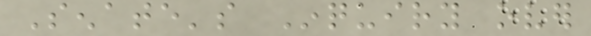Senate's Inquiry over
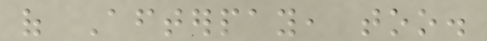of Afterpay, too.
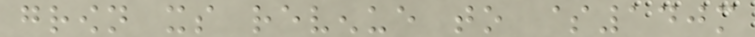grown its revenue to $140m
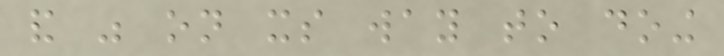and was on its way to doing
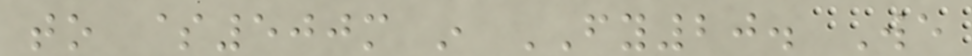to $500m in FY20. We
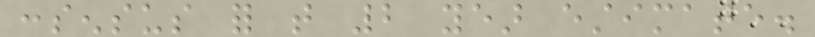consensus for that 2 year estimate.
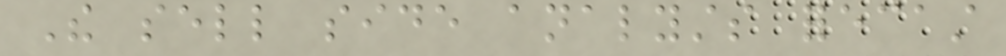The sell side analysts forecast
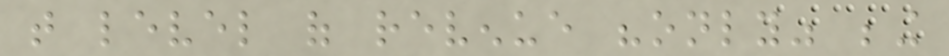that level of revenue "only" being
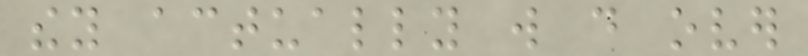they actually will do over
